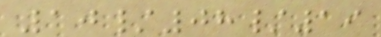10/08/19
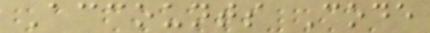Accounts Code
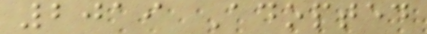2019 Adopted
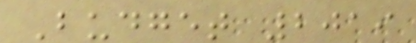Budget 2019
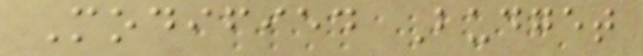Modified Budget
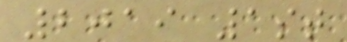2019 1st
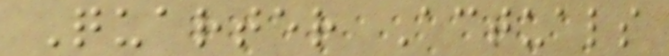Quarter Actuals
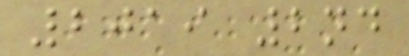2019 2nd
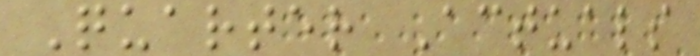Quarter Actuals
